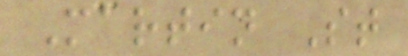Martin St
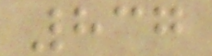837
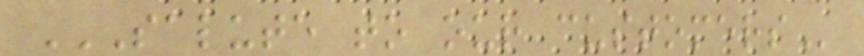SALUTE TO OUR CUSTOMERS
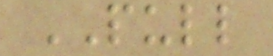PULL
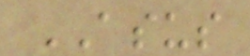ASUS
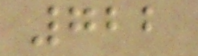722
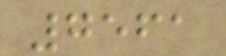7561
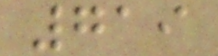719
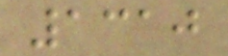1310
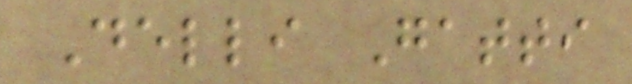Delli Gatti
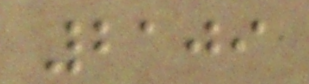2109
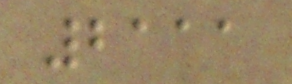2111
